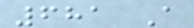681 A
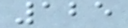125
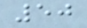50
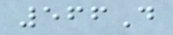566D
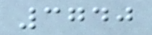3740
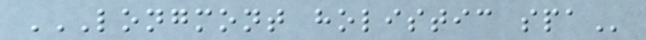LONGMONT HOLISTIC SPA
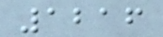1216
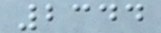2344
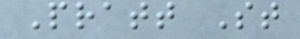Pratt St
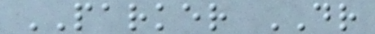PARKER DR
